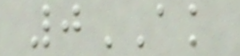0AK
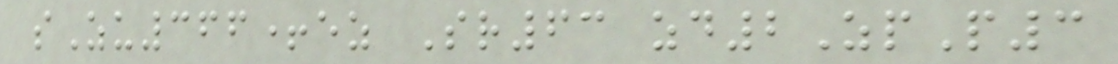sZu366+ez Sr63 zd2ZpP3
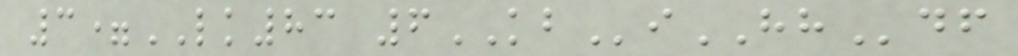3=LK83 6KBiHHdf
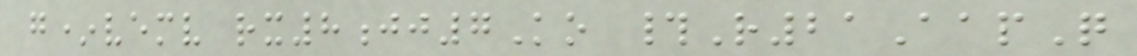g*vemv rx8jj7Ko #R21AapQ
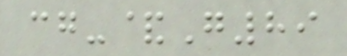cg-&G89
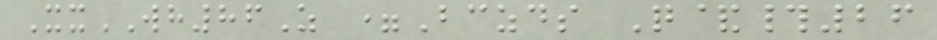XxWH86Z =Bczds Q&#26
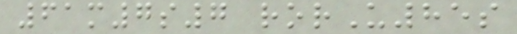61m7s7 rorU85s
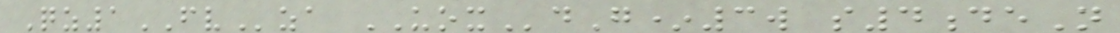Qz1FVza UOXdG*3w s4deN
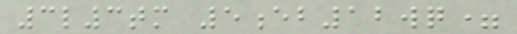3l3tm 5eb12wq=
